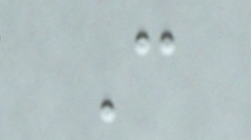C
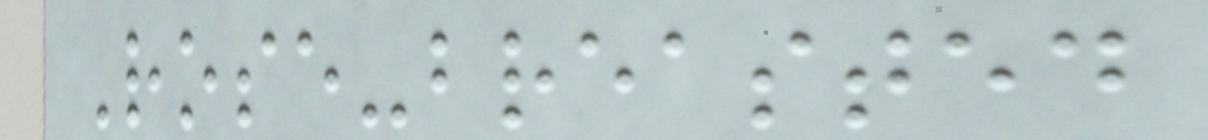Rose-breasted
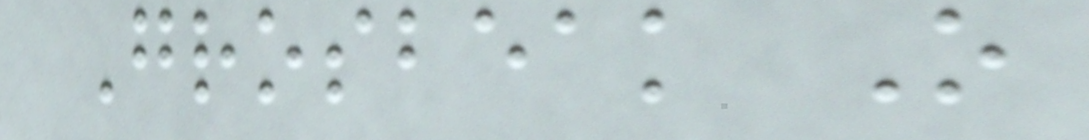Grosbeak O
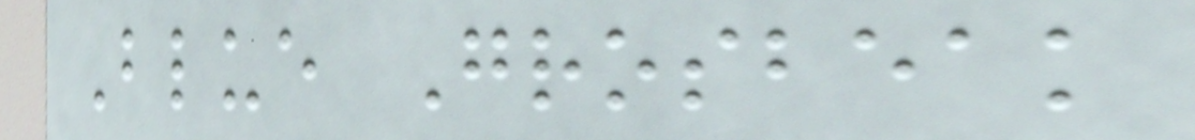Blue Grosbeak
